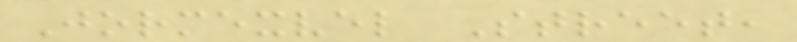Jormexvel Street,
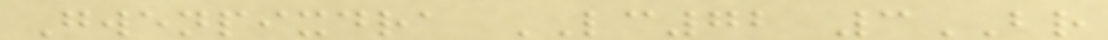Gwenpixdra LC72 3BR
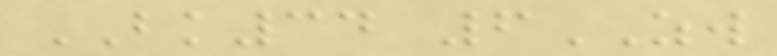BK34 6ZW
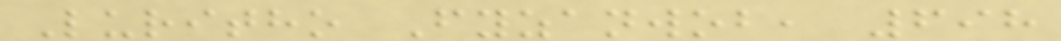Luritho Fyzanwob, 698
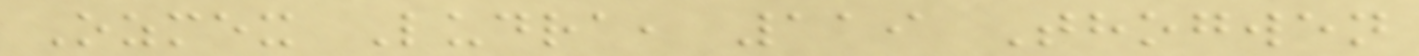Ozmex Ludra, 119 Thogwen
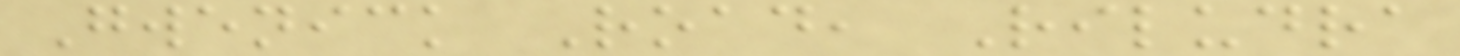Gwenick Road, Riludra
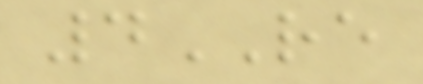4RE
